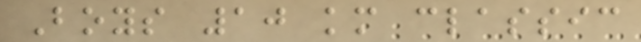Boys 10 km classic
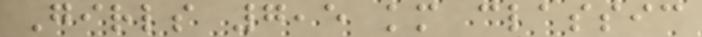Girls 7,5 km classic
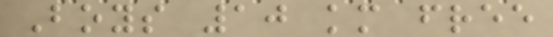Boys 10 km free
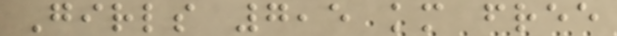Girls 7,5 km free
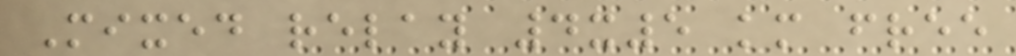Mixed relay 4x5 km free
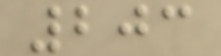203
